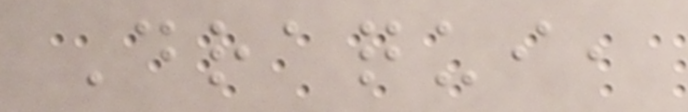Draqui,
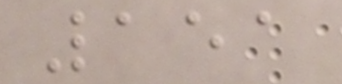151
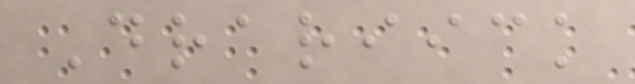Drariick
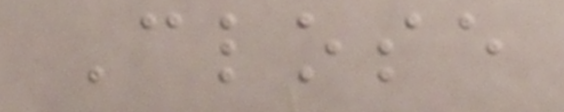Close
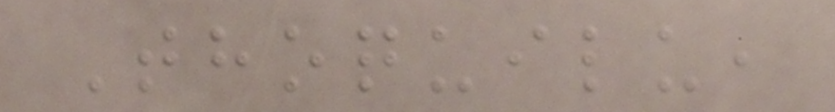Thoquilu,
